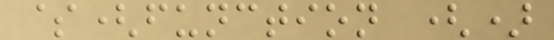$(function ()
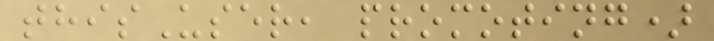thisUser, promoting)
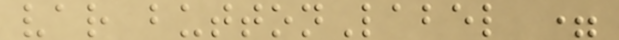var buttonLabel =
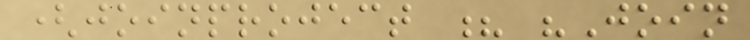(joinproject ? "Join
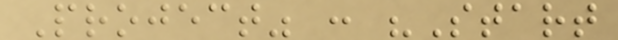Project" : "Start
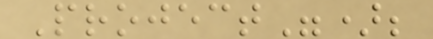Project");
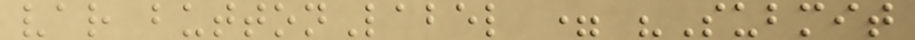var buttonLabel = "Submit
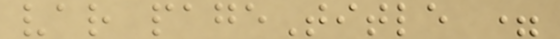var pageTitle =
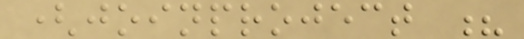(joinproject ?
